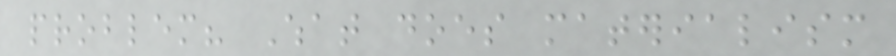problem? What does materialism
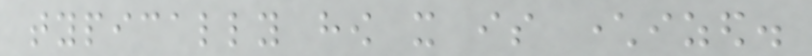typically how it is characterized.
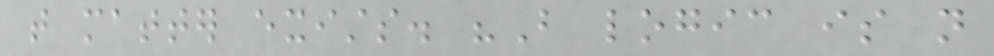that matter exists. "But logic is not
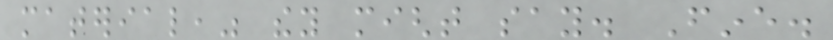material," they might say. Fine.
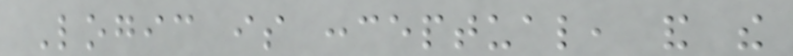Logic is conceptual, and the
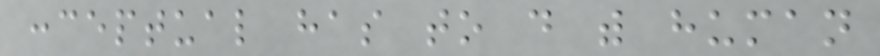conceptual has to do with human
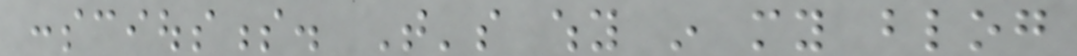consciousness. That's why in my blog
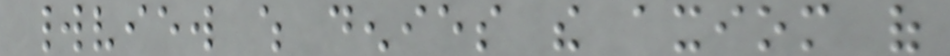worldview which denies the axiom of
